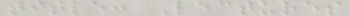title: Lectures
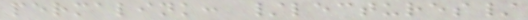permalink: /lectures/
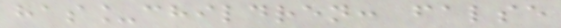has_children: false
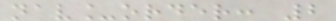nav_order: 2
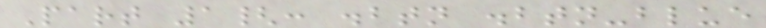Part 1{: .btn .btn-blue
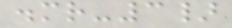.mr-3}
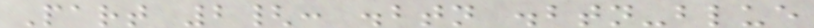Part 2{: .btn .btn-blue
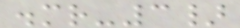.mr-3}
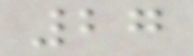27
